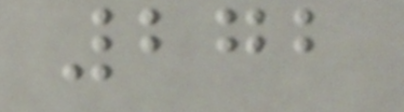272
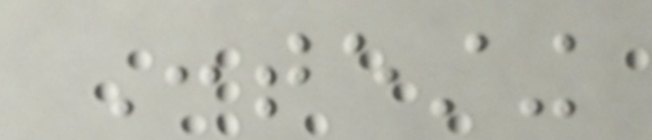Contesting
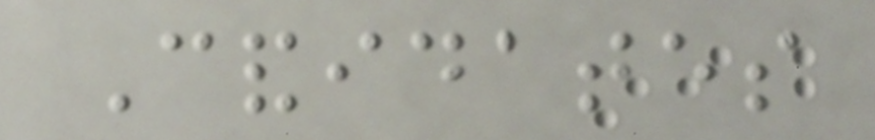Candidates
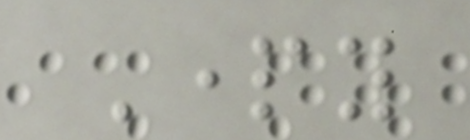Party
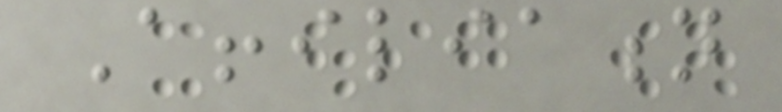Affiliation
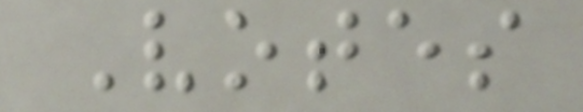Votes
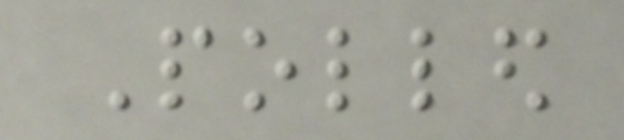Polled
